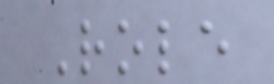Role
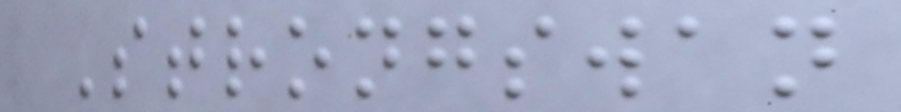Strongswan
